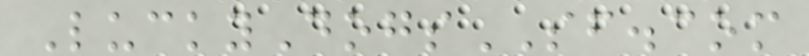LuckyDogsSF.com
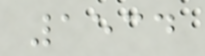1534
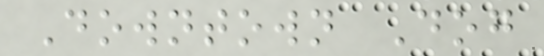Downtown Dog
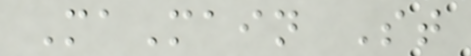MaMain St
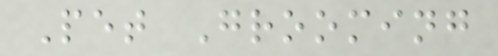Pet Grooming
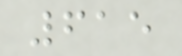615
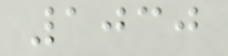1030
